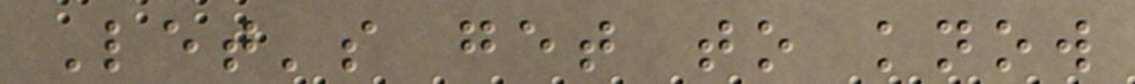Let's get to know
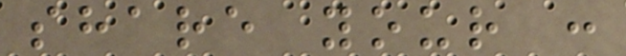share your :
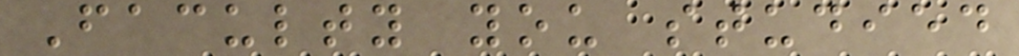Faculty you studied
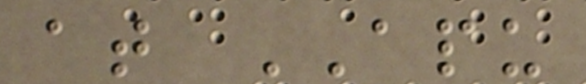at APU
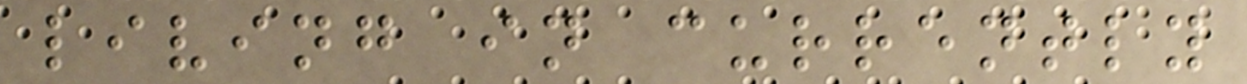living in currently
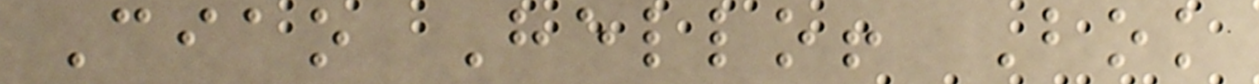Ciao Hello! Bok
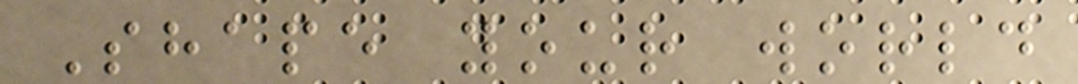Shape your world
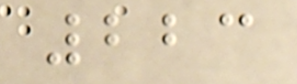223
